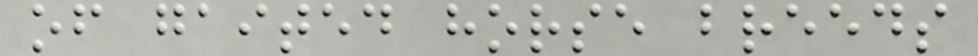of gaited horse breeds
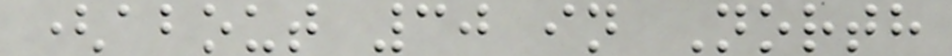(about 30 in North
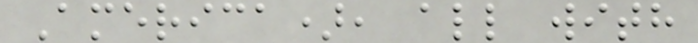America), all with
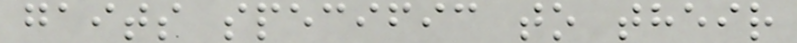gaits specific to their
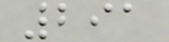291
